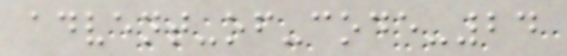advent-of-code-24
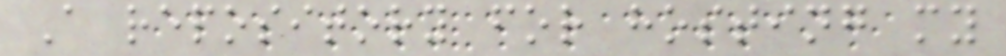A repository for hosting my
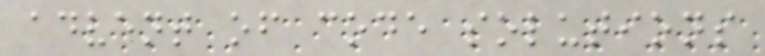advent of code solutions
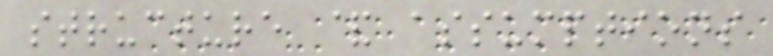structure & assumptions
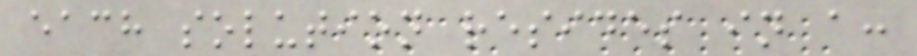each solution resides in a:
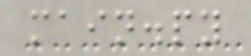main.py
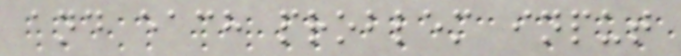and each problem input
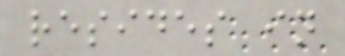resides in
